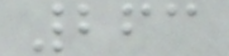263
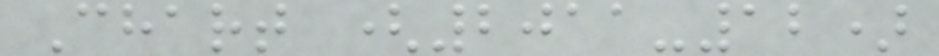Chart (2011-12)
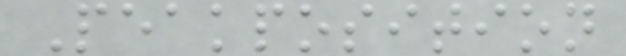Peakposition
